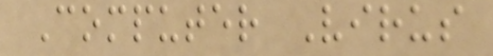Computer Virus
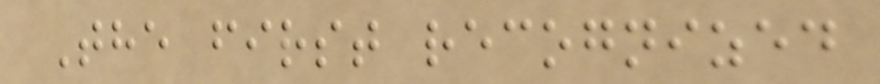The first recognized
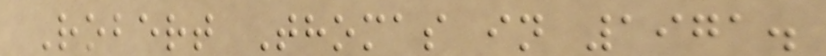Robert Thomas in 1971.
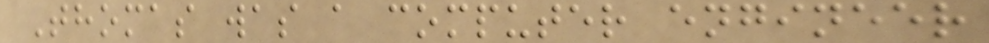Thomas was a computer engineer
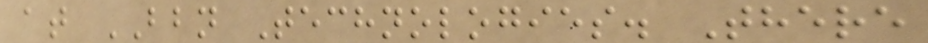at BBN Technologies. There
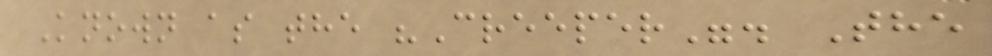Known as the "Creeper". The
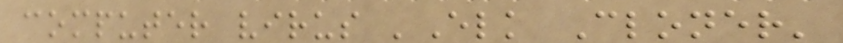computer virus 'Elk Cloner'
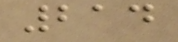214
